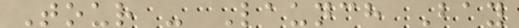Tour - Launch Bay
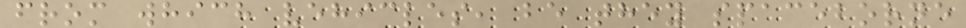from which vehicles, be they spaceborne
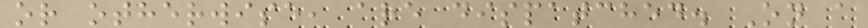or otherwise, are dispatched. On a
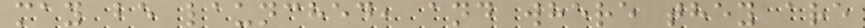may be launched, and where they are
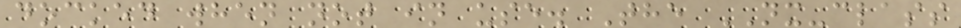docked when not in use. The NX-class
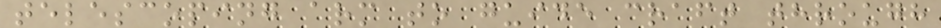telescoping arm to guide craft through
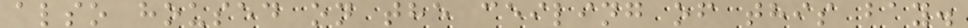also housed on the ceiling of this bay.
